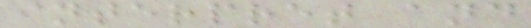interpret and
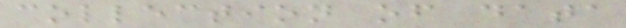collection of data
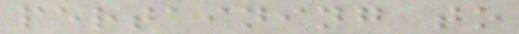pertaining to
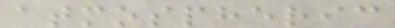atmospheric
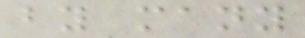by many
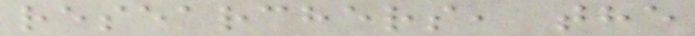researchers, the
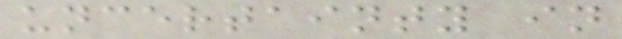uncertainty in
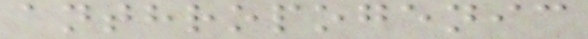anthropogenic
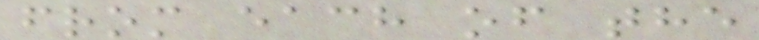from each of the
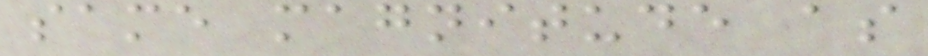same magnitude as
